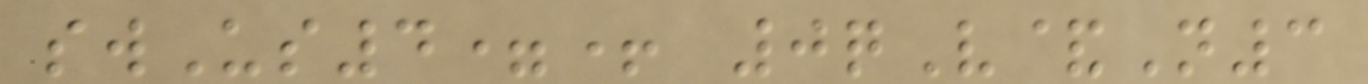swUs4=+ 0qV&N3
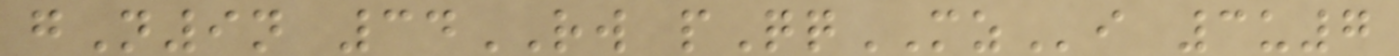gN9n 34RW pQqMZi 3u7
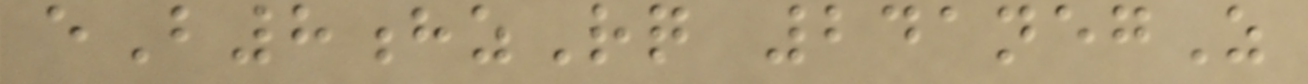eB8hzRq 241negZ
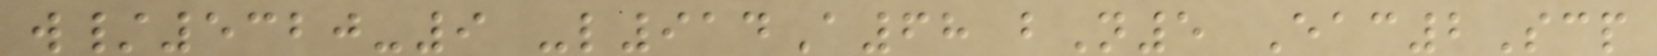w/5320-9 -l914A68 bN5 Eac2Scp
